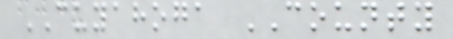CUYAHOGA COUNTY
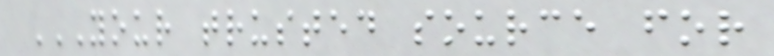YOUR TRUSTED SOURCE FOR
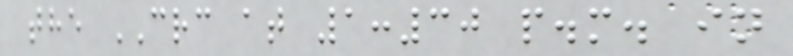the CRC at 1:30 p.m. in
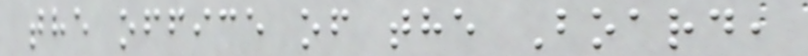the office of the Board,
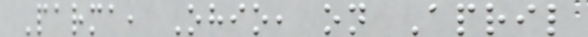Parma, Ohio, on April
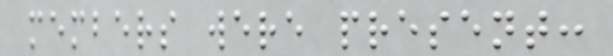members were present:
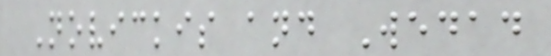Novickis and Wedad
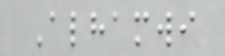Alhamwi
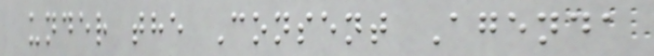under the Consent Agenda
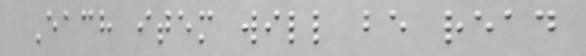Each item will be read
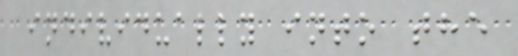individually into the
